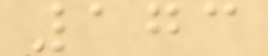173
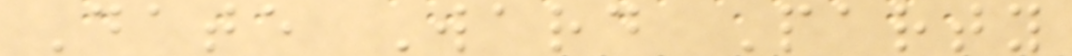Date Ward Party
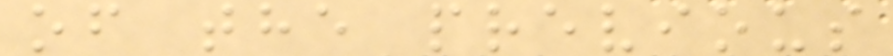of the previous
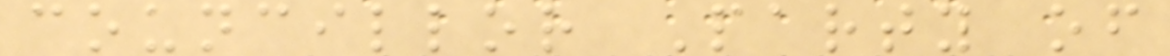councillor Party of
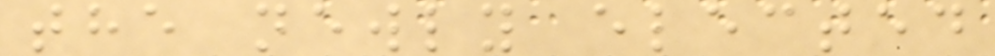the newly elected
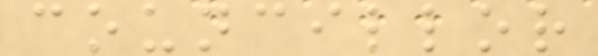councillor
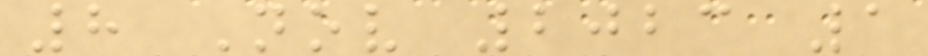8 Nov 2023 1
